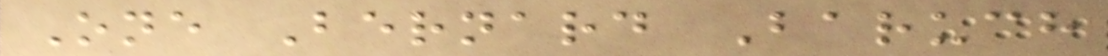One Bernard Baruch
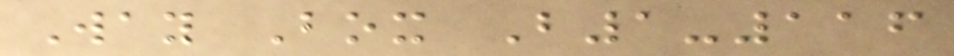Way Box B1-116
